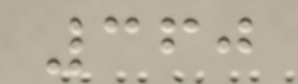360
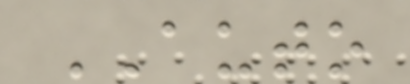AUTO
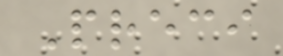Preci
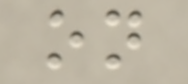on
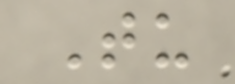Tu
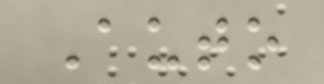Auto
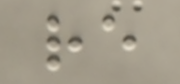re
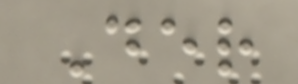Der
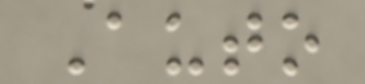Auto
